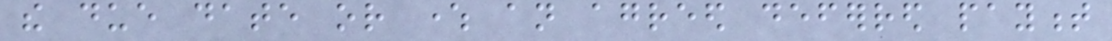the due date or where an agreed deferred payment
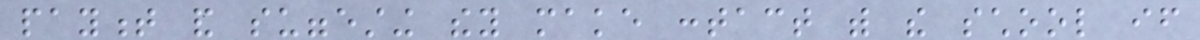payment and suggesting they make contact with the school if
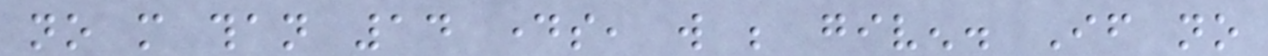no more than 14 days, will be given. If no
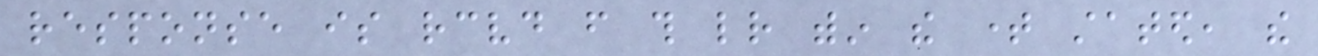response is received from this letter within the time stated, the
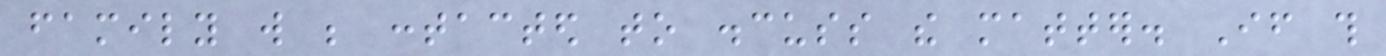family will be contacted to discuss the matter. If this
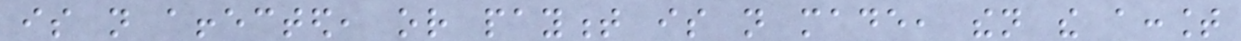is not affected, or payment is not made, then the account
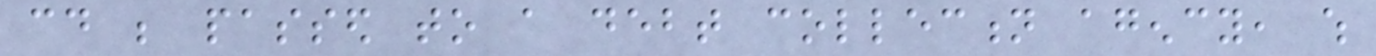could be passed to a debt collection agency, which
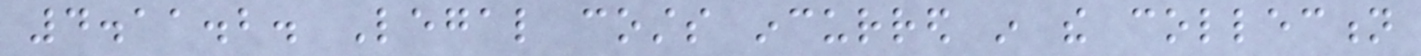4.11.2. Legal costs incurred in the collection
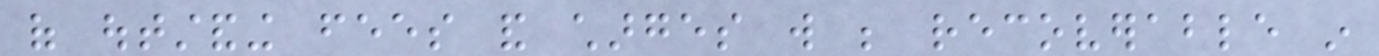of outstanding fees and charges will be recoverable in
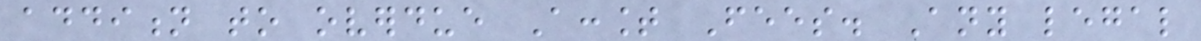addition to overdue Account Fees. Any legal
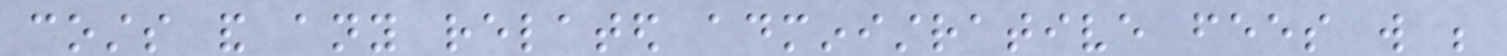costs and any related administrative fees will be
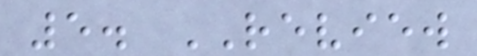5. REVIEW
